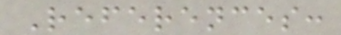References:
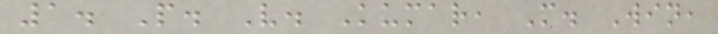1. P. V. Kumar, M. Win,
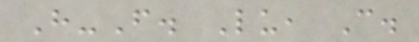H-F. Lu, C.
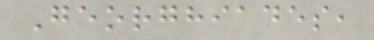Georghiades,
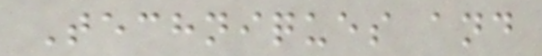Techniques and
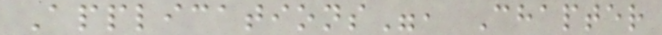Applications", Chapter
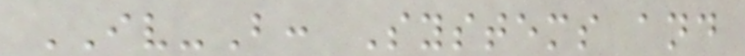IV-B: Systems and
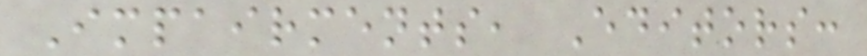Impairments, Editors:
